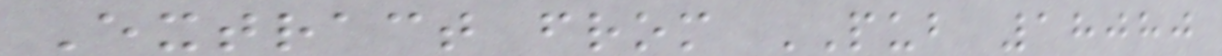Extract from PUB 18080
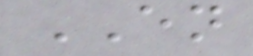EN
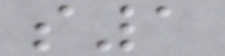s1
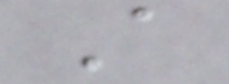A
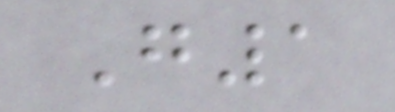G1
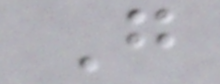G
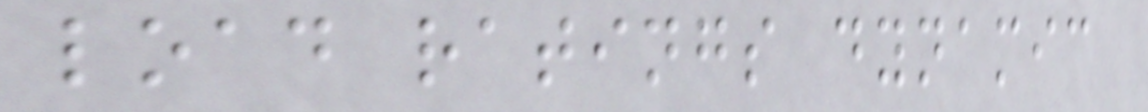load ratings dynamic
